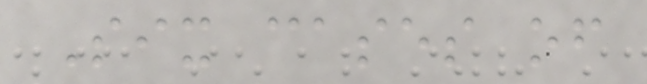Six cases of
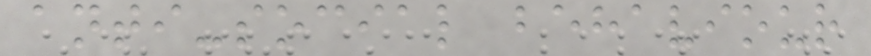anti-social behaviour
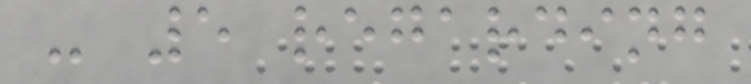- 5 regarding
